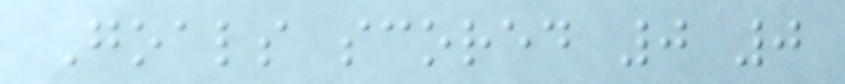Goals scored 0 0
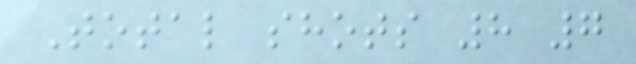Total shots 8 7
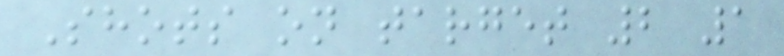Shots on target 2 1
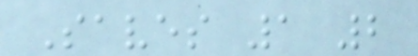Saves 1 2
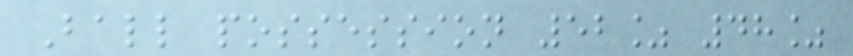Ball possession 52% 48%
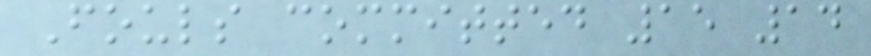Fouls committed 15 14
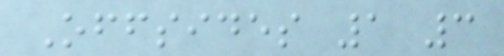Offsides 1 3
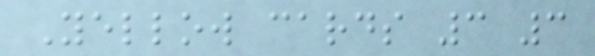Yellow cards 3 3
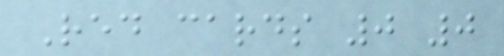Red cards 0 0
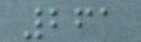261
